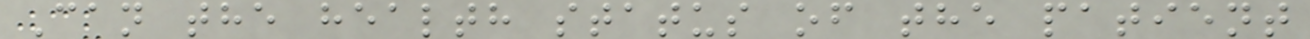Can the health status of the patient
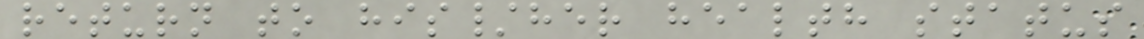return to his/her health status
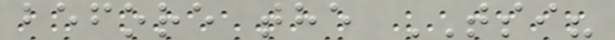before the TSI?
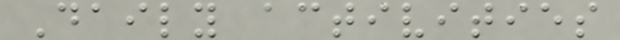Daily activities
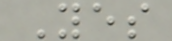Yes
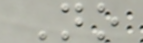No
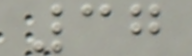37
